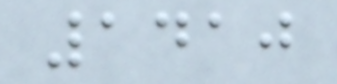1410
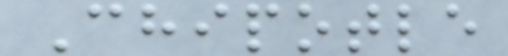Chipotle
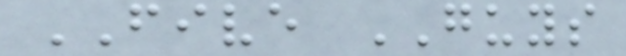FIVE GUYS
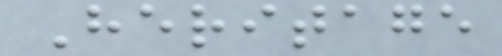Heritage
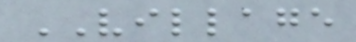VILLAGE
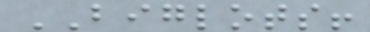BIGLOTS!
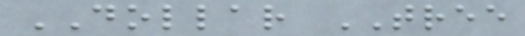DOLLAR TREE
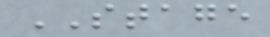STAGE
